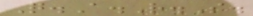Q.A.R.S.
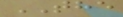THE
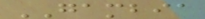GAMBIA
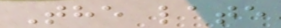The late
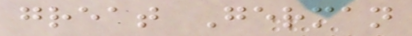great German
